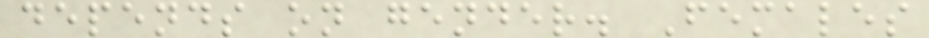depends on gender. Females
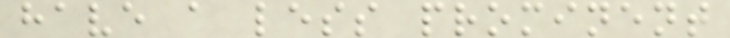have a less prominent
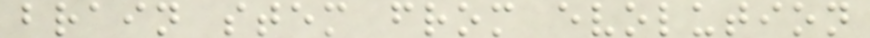brain stem from evolution
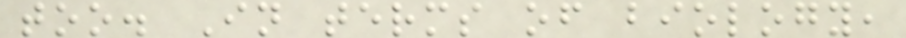too. In terms of biology,
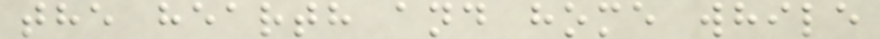the hearth and home while
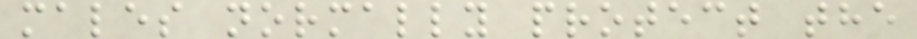males normally protect the
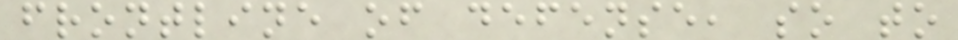frontline of defense, so to
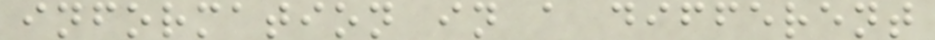information in a different
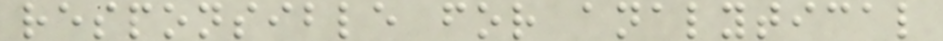responsible for analytical
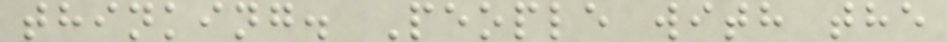thinking. People with the
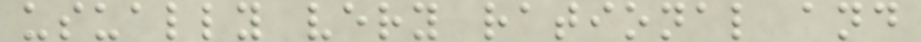usually very rational and
